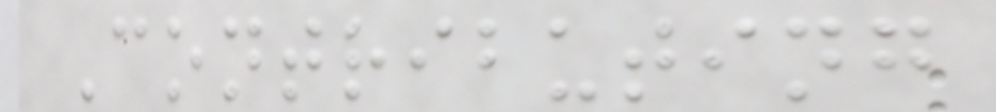Contributing
